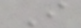I
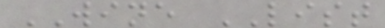WINE LIST
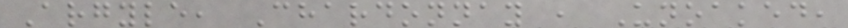Argyle, Chardonnay , Unoaked,
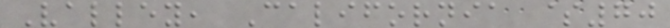Valley, California $70
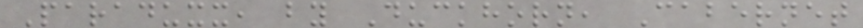Paraduxx, by Duckhorn, Cabernet
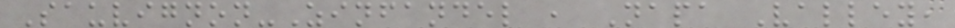Sauvignon-Zinfandel , Napa Valley,
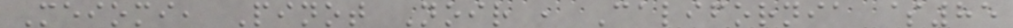Meiomi, Pinot Noir , California $85
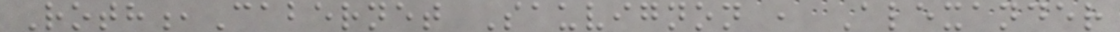Roth,Cabernet Sauvignon , Alexander
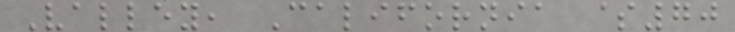Valley, California $70
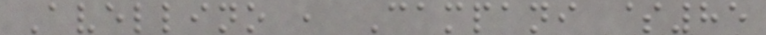Avellino , Campani $85
